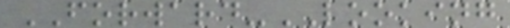FORWARD-LOOKING
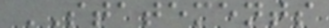STATEMENTS
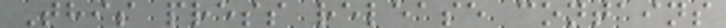This press release contains
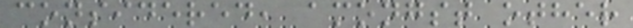considered, amongst other
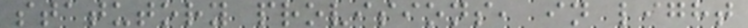statutory provisions, in light
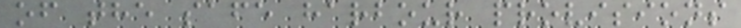of the safe harbour provisions
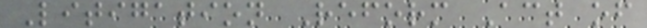Litigation Reform Act of
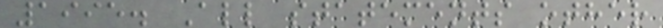1995. All statements other
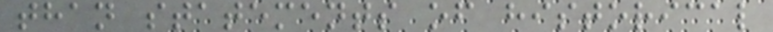than statements of historical
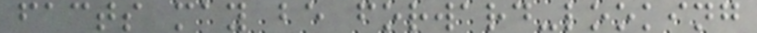facts may be forward-looking
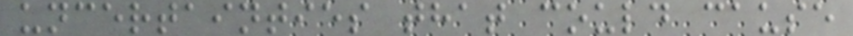uncertainties that could cause
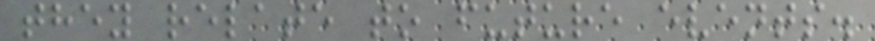they relate to future events.
